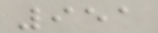951
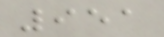951
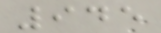945
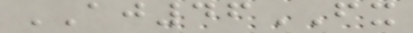AJ46FX
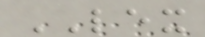LEX
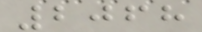2068
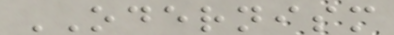ODERNISM
